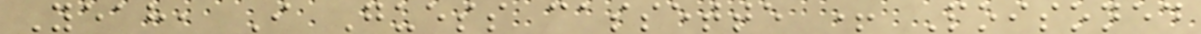Yeah, I Guess cassette + Poisoned
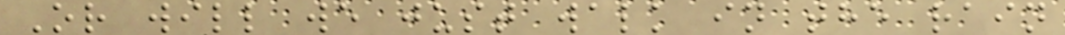Or will we just walk in the rain
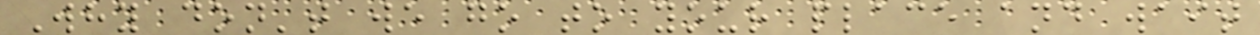Why don't we go to your place and wait
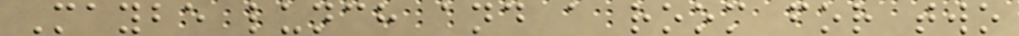Maybe lunch and a room for two
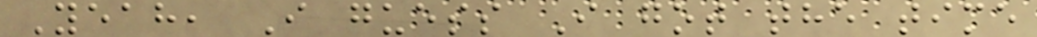Yeah, I guess I got the time
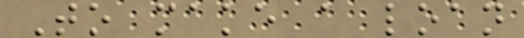To make a loan
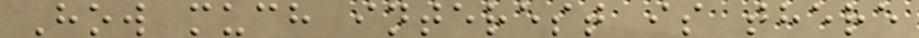How much interest is there
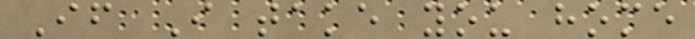If I take you home
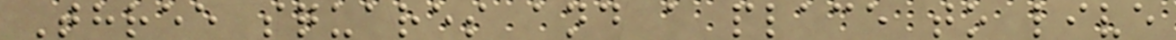Three squares and a place to live
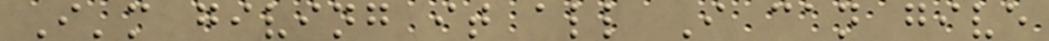I'm giving it all I can give
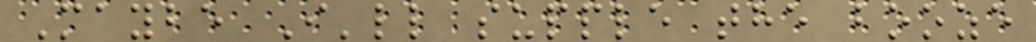Maybe I'll supple the booze
